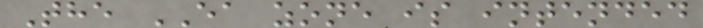The EA zone is intended
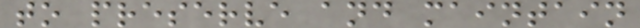to preserve and maintain
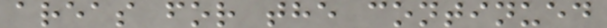areas for the continued
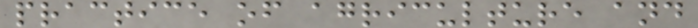practice of agriculture and
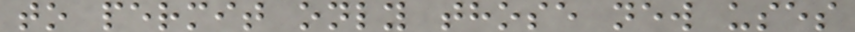to permit only those new uses
